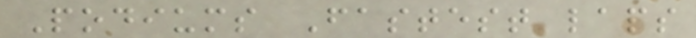Podiums Fastest laps
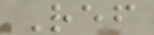Ref
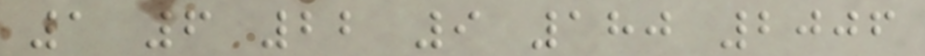1 6 22 9 180 2006
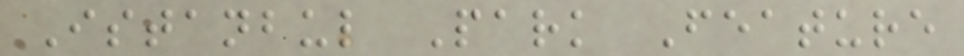Istanbul Park Feature
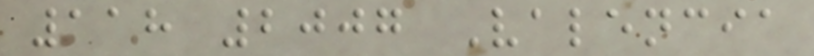118 2007 Valencia
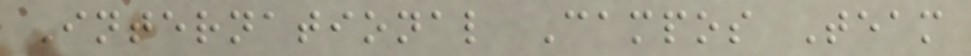International Campos Team
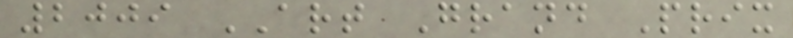2009 ART Grand Prix
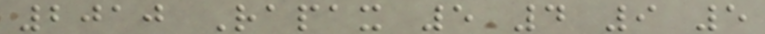2010 Rapax 5 4 9 5
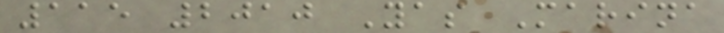115 2010 Yas Marina
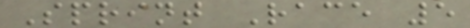Sprint Race 5
